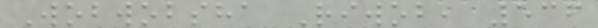Wobwobsha Riwob, 536
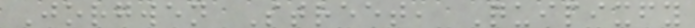Jorgwen Street, Quipixfy
